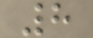8
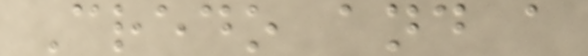Credo and a
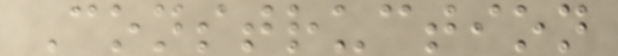Construction
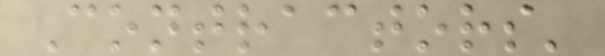Contractors'
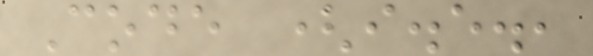Code (i.e.,
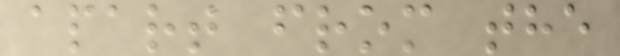apart from the
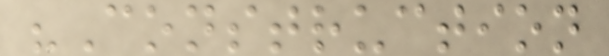"Construction
